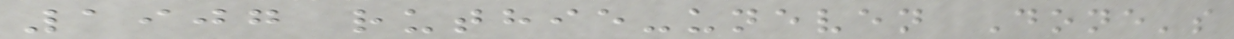1907 ruthie-uneven Done's
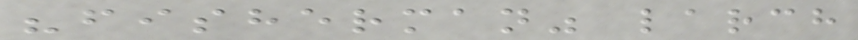"fisherman" larch
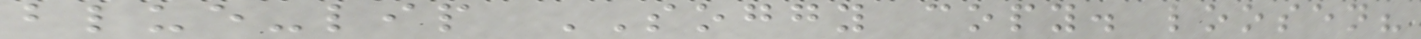blue-lip SOGGY copy. loosen?
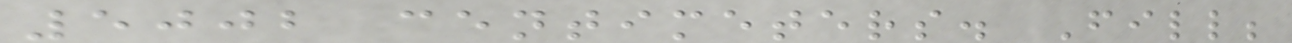5002 centimeters. Fill;
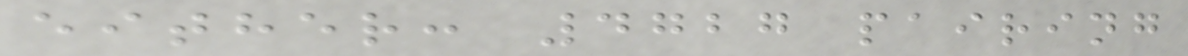either: 4727 pairing
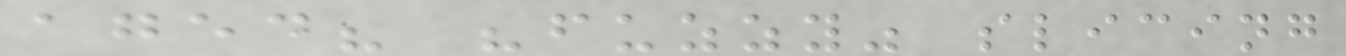aged? "fuzzy" slicing
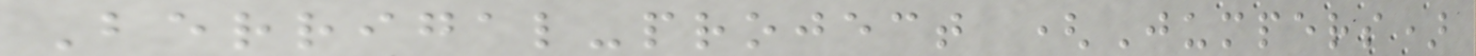Berrigal-project (Jumpers)
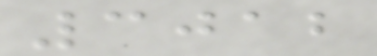3012
